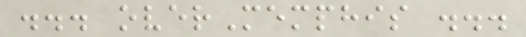... overMemphis ...
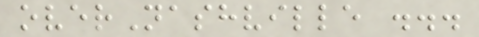overNashville ...
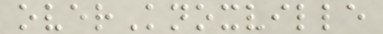overKnoxville
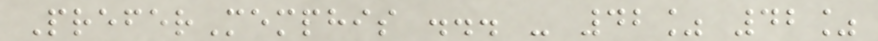PreferMemphis ... - 42% 42%
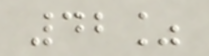42%
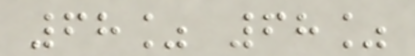68% 68%
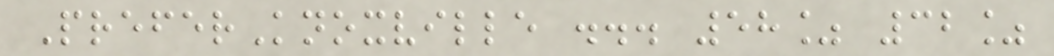PreferKnoxville ... 58% 32%
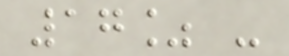17% -
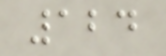124
